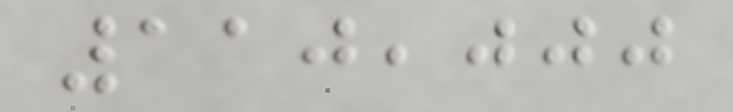110,000
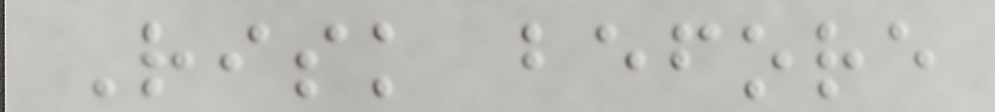Risk before
